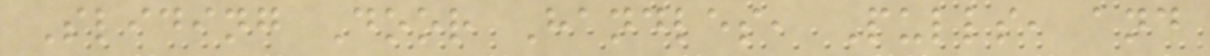Sliding Door Handles, Pulls, and
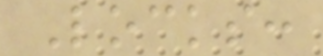Locks:
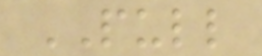PULL
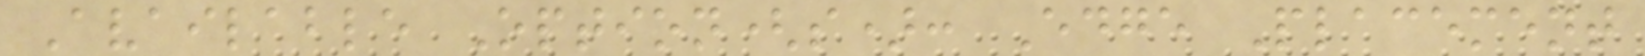Available Option(s): Edge Placement
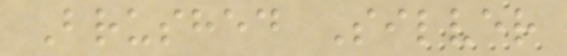Brushed Silver
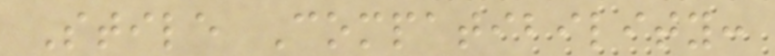Stile Compatibility:
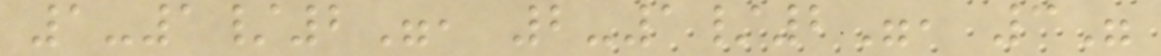1-1/2", 2-1/2", 3"
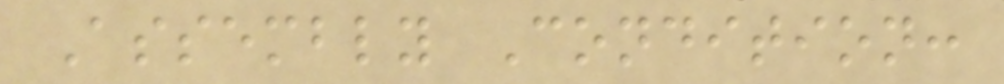Assembly Condition:
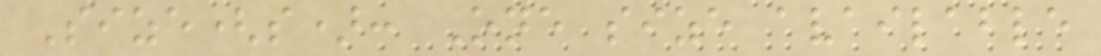Size(s): One size available
